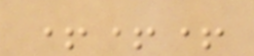+++
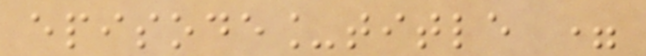episode_title =
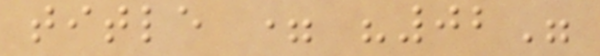title = "02"
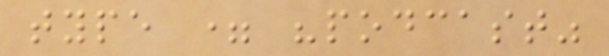type = "podcast"
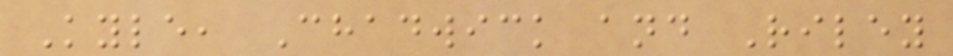Kyle, Chadwick and Riley
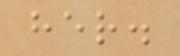her.
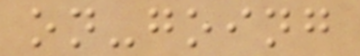on-going
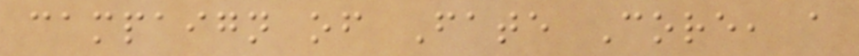campaign of Fate Core, a
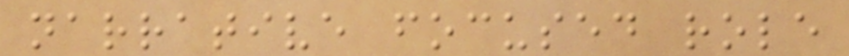narrative focused role
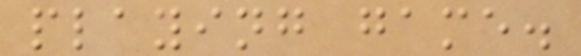playing game.
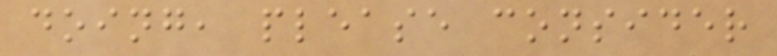doing, please consider
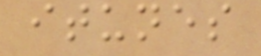itunes
